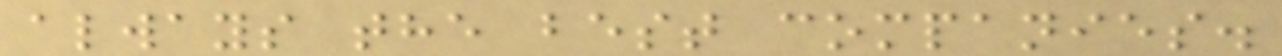always the best companies.
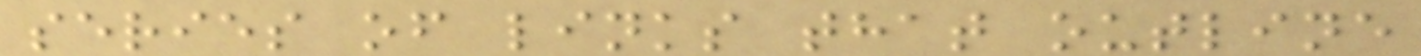series of links that outline
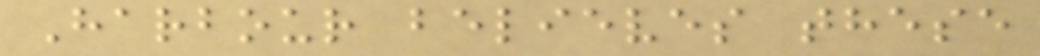Harbour believes these
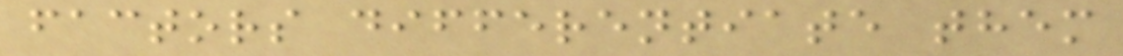factors differentiate them
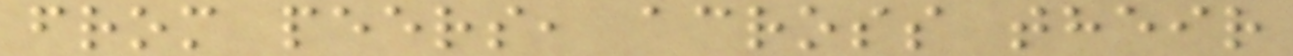from peers, across their
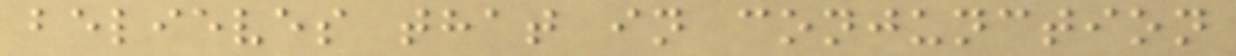believes that in conjunction
